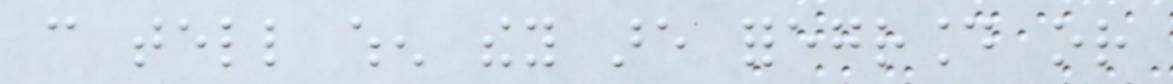can tell when they are foreground or
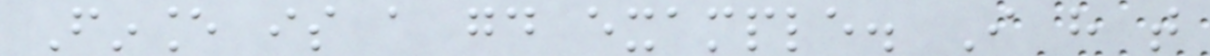Finance is a good example. I have that
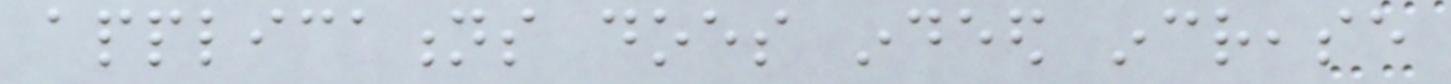applications does indeed increase
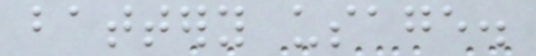battery usage.
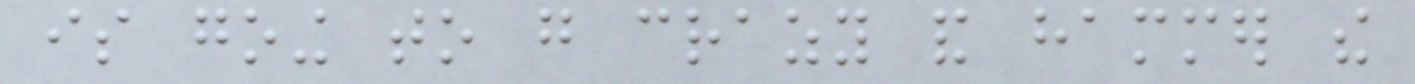is going to go crazy and hammer the
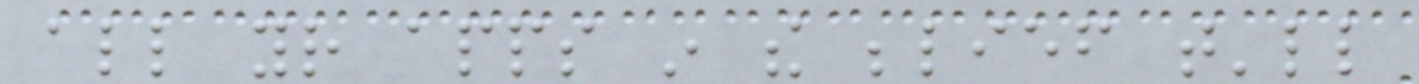all your apps in the belief that'll
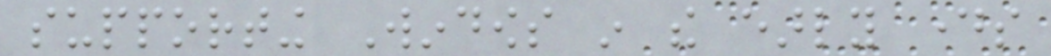supporting Windows in the early days
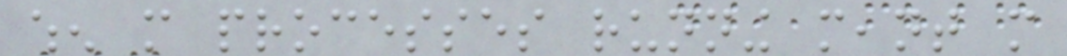when more processes running meant more
